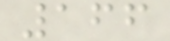166
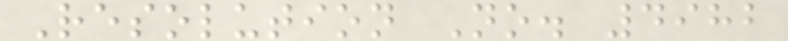Resolution No. 4982
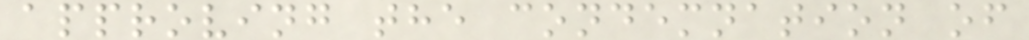approving the condemnation of
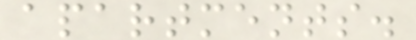apartments.
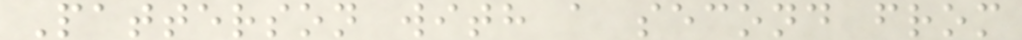Patterson with a second from
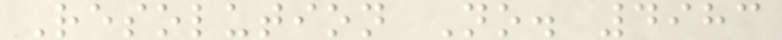Resolution No. 4983
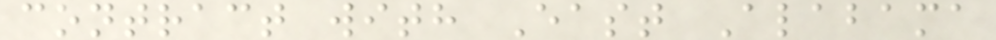contract with East Alabama
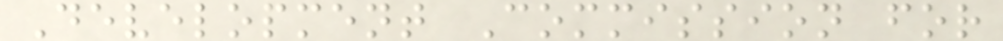Development Commission for
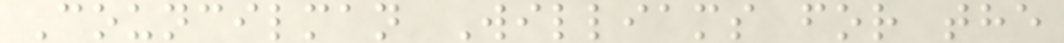Councilman Williams for the
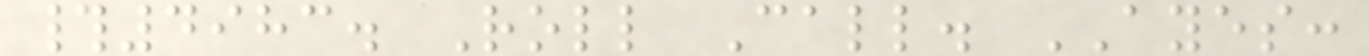#4983. Roll Call. AYES:
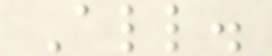All.
